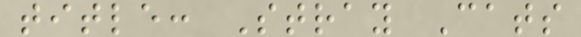title: Stray Cats
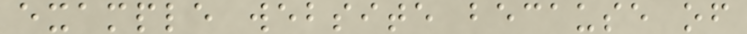example website because of
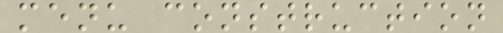menu construction
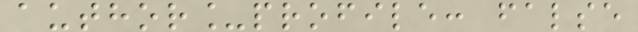author_profile: false
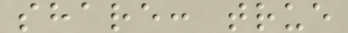share: true
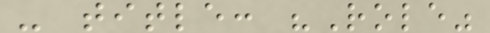- title: "Role"
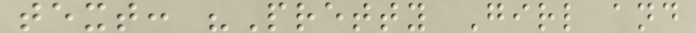text: "Pretty Girl and
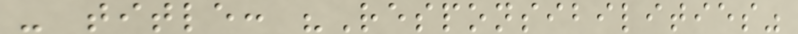- title: "Responsibilities"
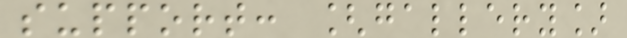support: [gallery]
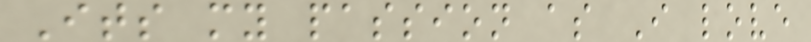Its my passion as I love
